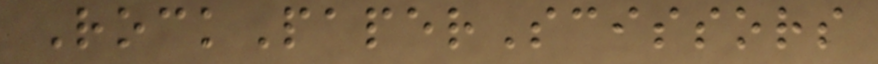RockPaperScissors
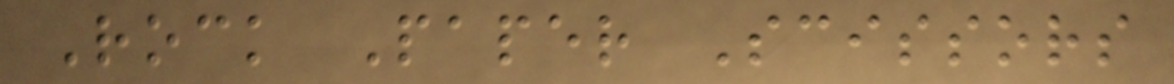Rock Paper Scissors
